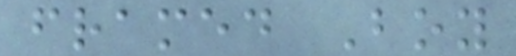framed Boy
